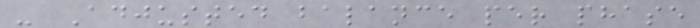- Adjusted balance per phase
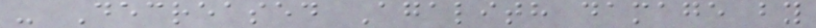- Decreased Agalith damage by
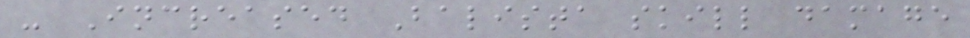- Increased Balista skill damage
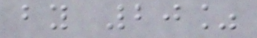by 20%
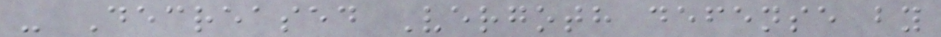- Decreased Vergoth defense by
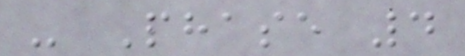- Phase 4
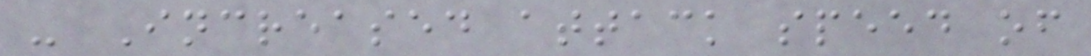- Increased attack speed of
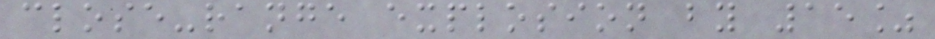close-range explosion by 15%
